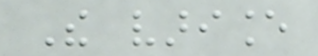The variance
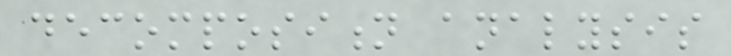decomposition analysis
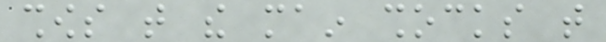shows that the main shocks that
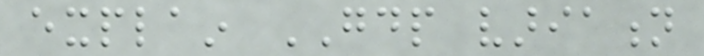explain GDP variation
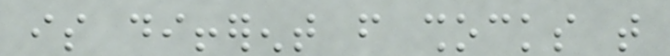is different from shocks that
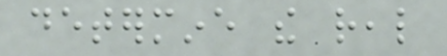determine the real
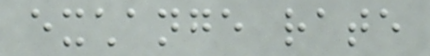exchange rate
